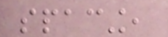spacing,
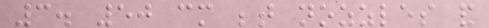3. 50 cm between nozzles and
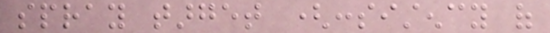spray target (consistency of
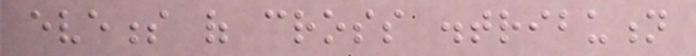eveness of cross distribution
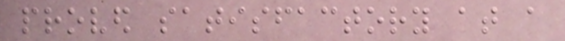proved satisfactory at a
